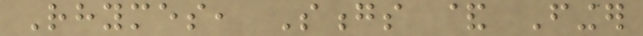Rhymes, Songs & Finger
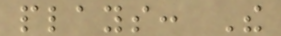plays: The
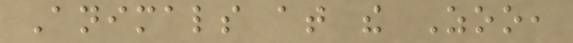Animals at the Zoo,
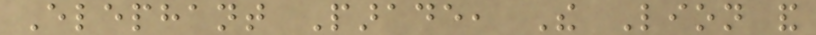Elephant Parade, The Lion and
